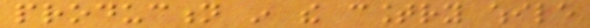production in the country while
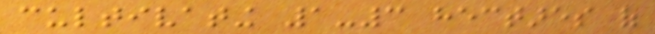cultivating 1-3 hectares of
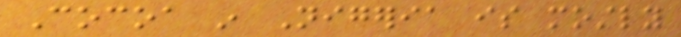Cocoa in Nigeria is mostly
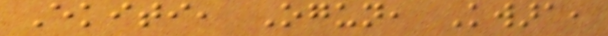Ekiti, Ogun, Kwara,
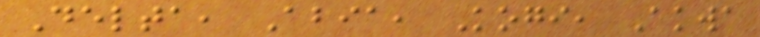Delta, Abia, Kogi, Akwa
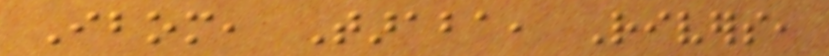Ibom, Taraba, Rivers,
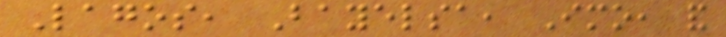Lagos, Bayelsa, Imo, and
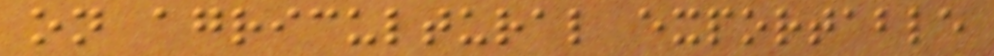on agricultural exportable
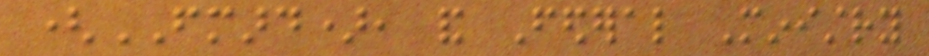(FMARD), and Federal Ministry
